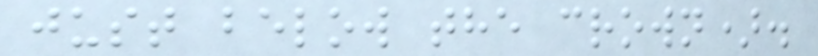just below the crown).
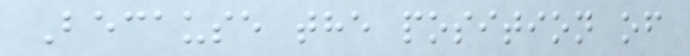Because the position of
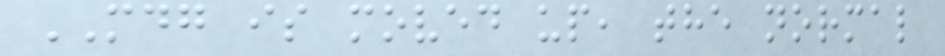MDG is moved up, the normal
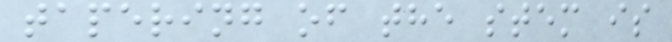tapering of the stem is
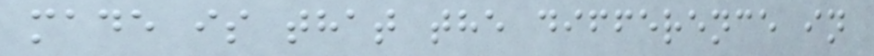made is that the difference in
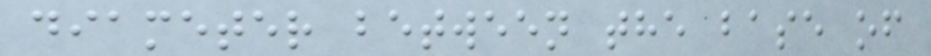diameter between the base of
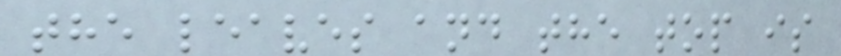the leaves and the top is
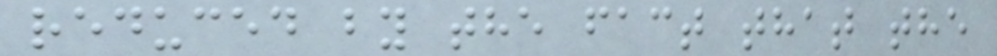reduced by the fact that the
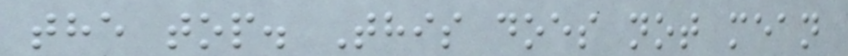the top. This does not mean
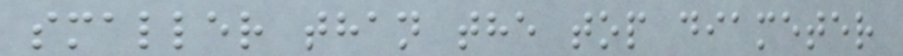smaller than the top diameter
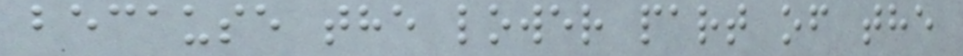because the lower part of the
